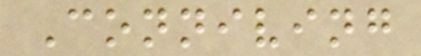Conniving
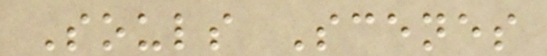Souls Scenes
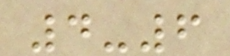4-6
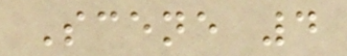Scene 4
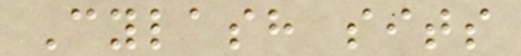Cylash sits
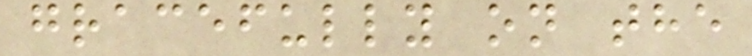gracefully on the
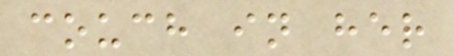couch in her
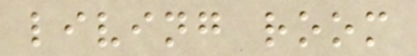living room
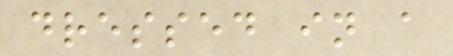dressed in a
